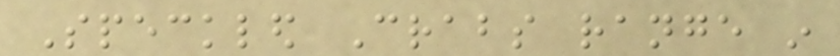Speckled Crabs range in
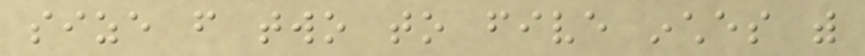size from two to five inches with
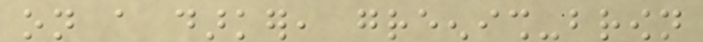on a darker, greenish-brown
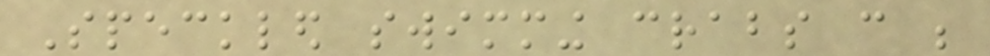Speckled swimming crabs can be
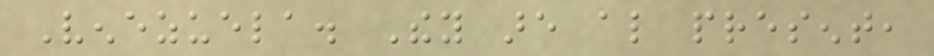Venezuela. They are also present,
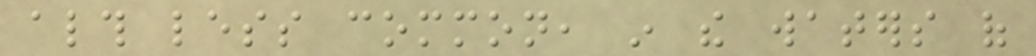although less common, in the waters of
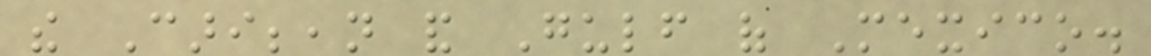the Caribbean and Gulf of Mexico.
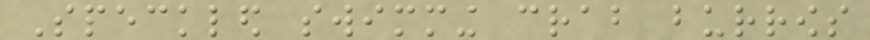Speckled swimming crab burrows
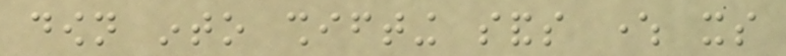down into shifting sands where its
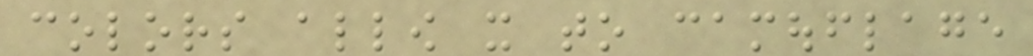colors allow it to camouflage
